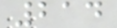214
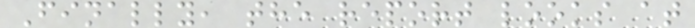Finally, the report looks at
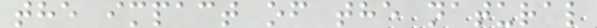the impact of the natural
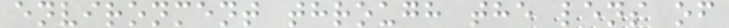environment through the lens of
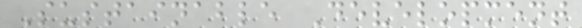Sustainable Development
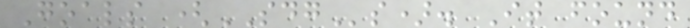Goals (SDGs). It found
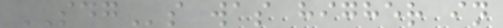SDGs was higher in
